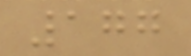177
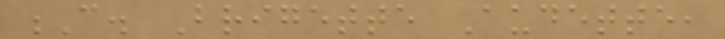C. Brigette Audette,
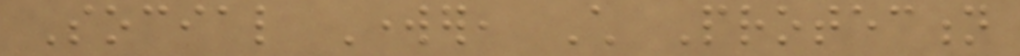Social Worker, Child Protection
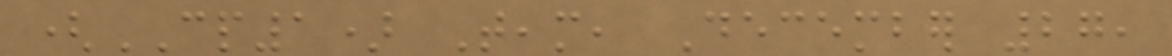(CP1) Team, December 27,
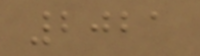2021
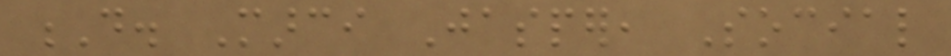D. Marci Jasper, Social
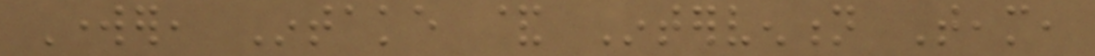Worker, Intake & Intervention Team,
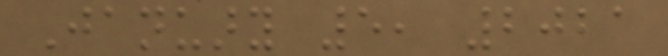January 5, 2021
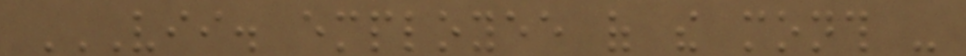VII. EMPLOYEE OF THE MONTH -
